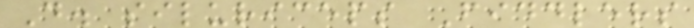D. siluriceps Fiddlers
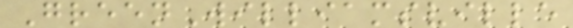GreenWilliamsville
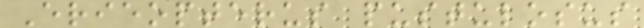Erieopterus pustulosus
